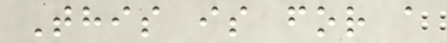This is for a
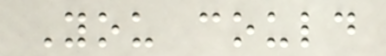You could
